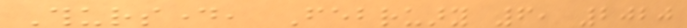Thursday, February 6, 2020
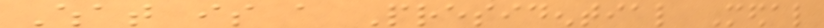What is a Presidential Medal
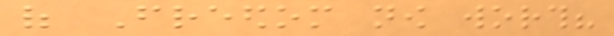of Freedom now worth?
